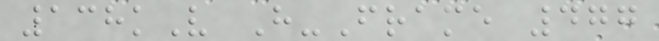138kV H-Frame 477
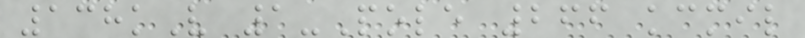138kV 1-Pole 266 kcmil
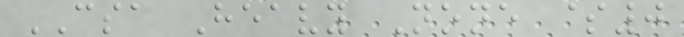CSA Heavy None $0
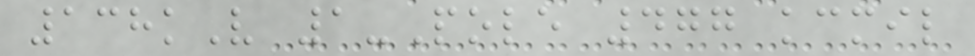138kV 1-Pole 477 kcmil
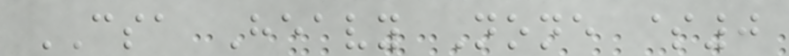CSA Heavy None $0
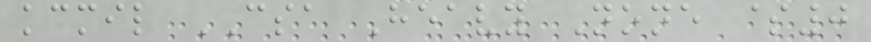kcmil CSA Heavy None $0
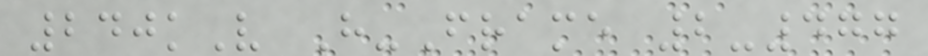240kV H-Frame 2-477
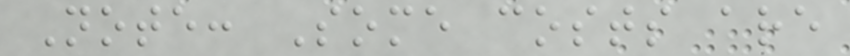Note: Some costs are
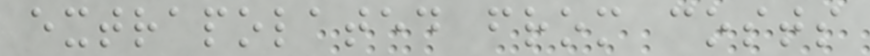extrapolated from costs
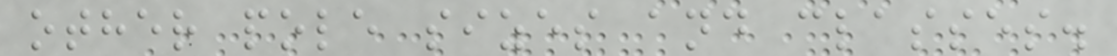other pole sizes and classes.
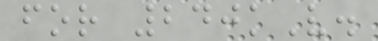for 240kV.
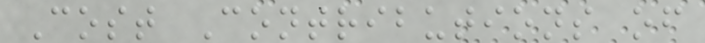Cost Contributions of
